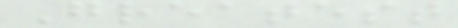Greatest
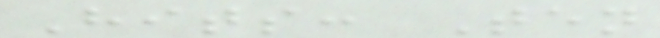Hits: Ten
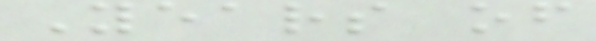Years of
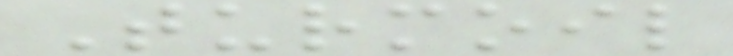Turmoil
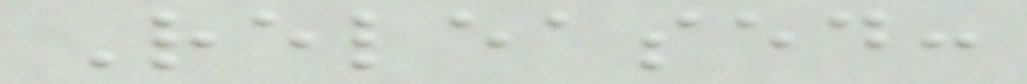Released:
